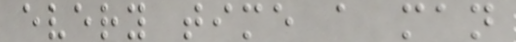every time a man
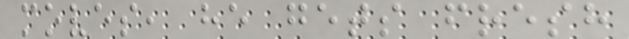moves, he gets fresh
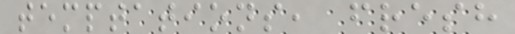temptations, fresh
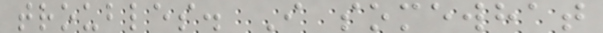troubles. I somewhat
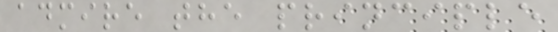admire the principle
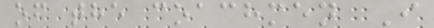of the coachmen I
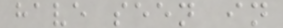have seen in
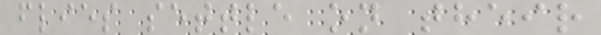flies settle on their
